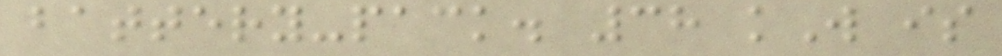battery-pack. 38 kW is
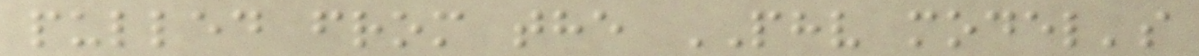pulled from the PHV model's
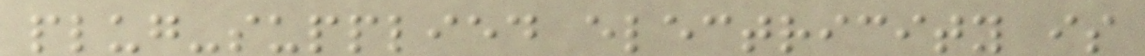plug-supplied electricity is
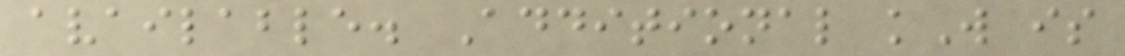available. Additional kW is
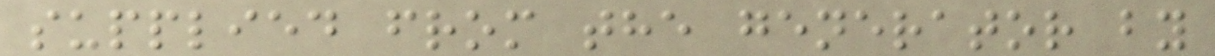supplied from the generator by
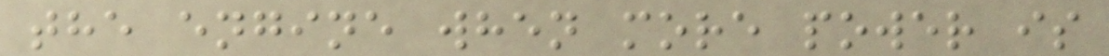the engine when more power is
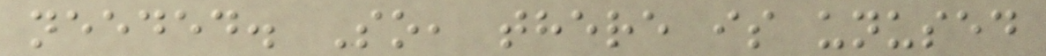needed. So, there is unused
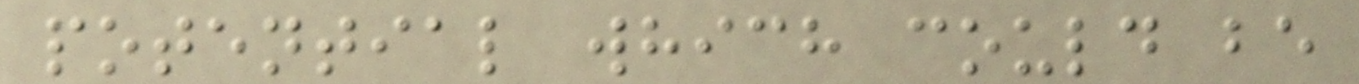potential which could be
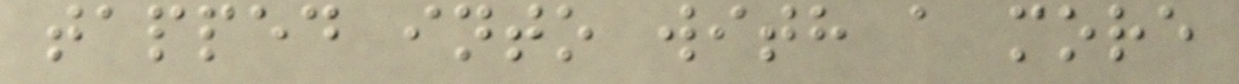tapped into with a more
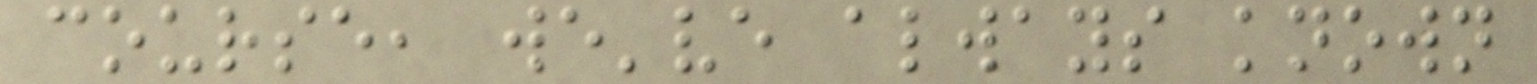course, we've always known
